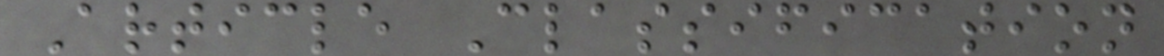Article Classification
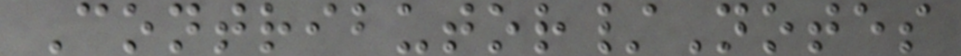Contributor/Notes
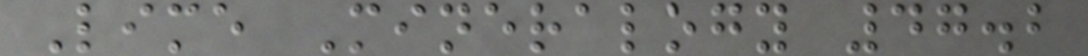Lime Mineralogy 47.2
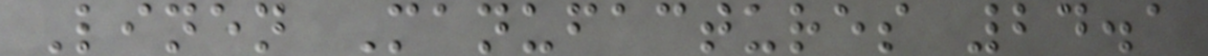Linen Manufactures 24.1
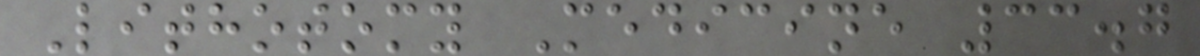Lithotomy Medicine 33.7
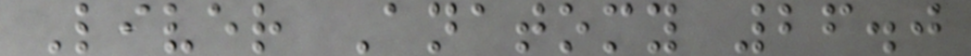Liver Anatomy 26.0
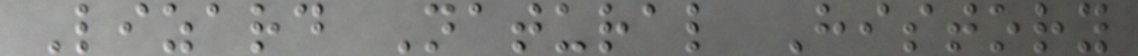Lizard Natural History
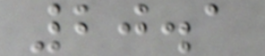20.1
